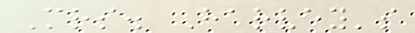Mrs. Harvey's
